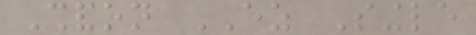Shandon EZ Single
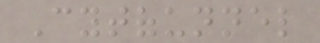Cytofunnel
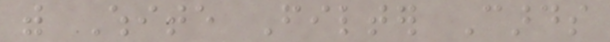with White Filter Cards
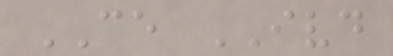CE IVD
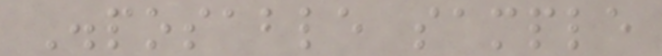Disposable sample
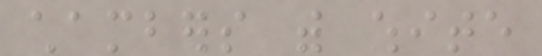chambers with white
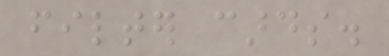filter cards.
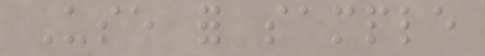Use for sample
